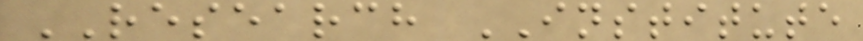RESEARCH INSTITUTE
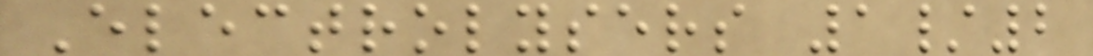Electrolysers 1/2
